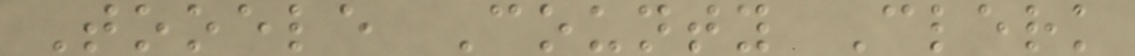Tooele County Clerk
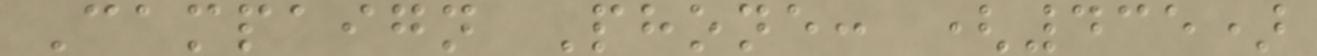Campaign Phone: (435)
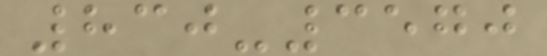830-3570
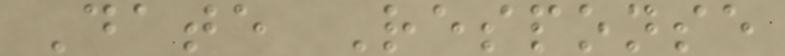Date Response
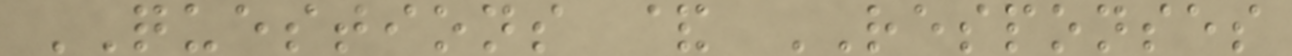QUESTIONS & RESPONSES
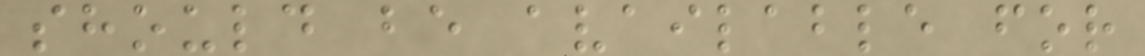should be available for
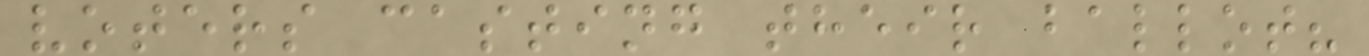voters casting their ballot?
